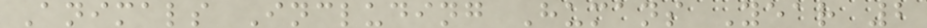Animals Including Humans Year 2
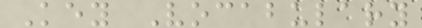Key Vocabulary
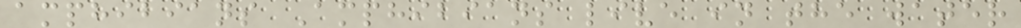amphibians Amphibians live in the water
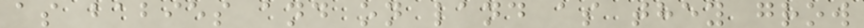as babies and on land as they grow
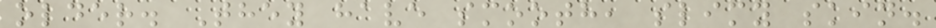older. They have smooth, slimy skin.
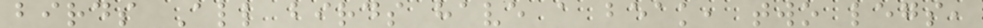birds All birds have a beak, two legs,
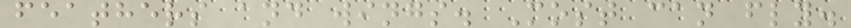feathers and wings. Most can fly.
